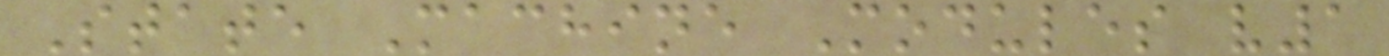State Machine Modules v1
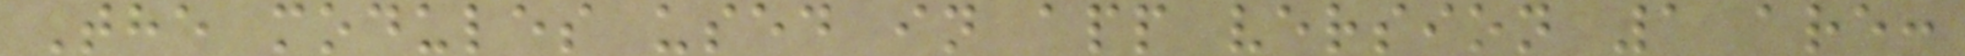The modules used in app version 1 are:
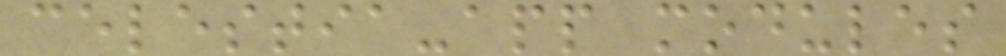celestia-app modules
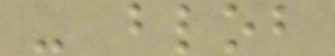- blob
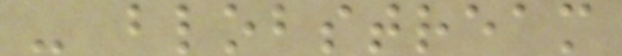- blobstream
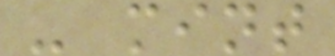- mint
